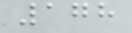178
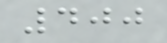400
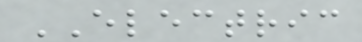ELECTRIC
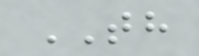TH
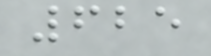625
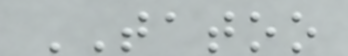TATOO
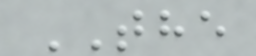THE
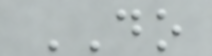DO
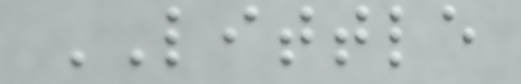LITTLE
